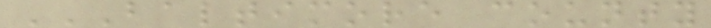BALTIMORE COUNTY
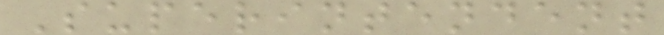Superintendent
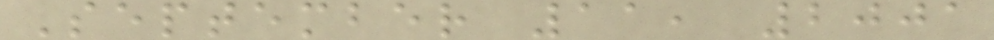September 11, 2001
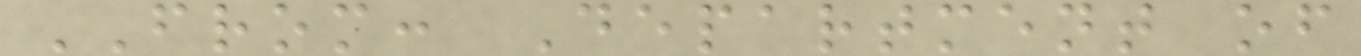FROM: Department of
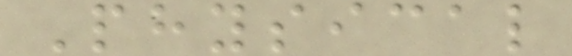Physical
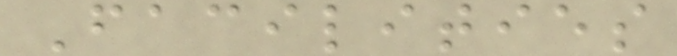Facilities
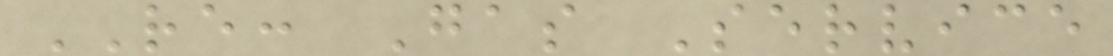RE: Gas Service
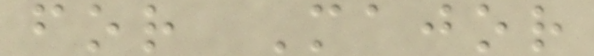for Major
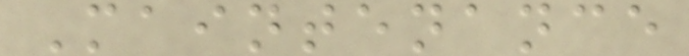Maintenance
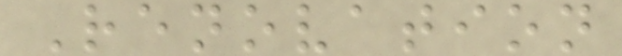Renovation
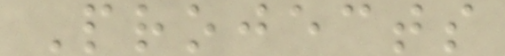Projects
